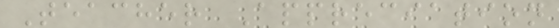Teacher Appreciation
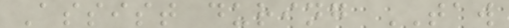Assist during TAW
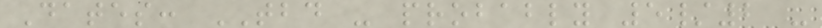Dates: TBD - probably 5/2 -
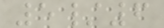5/6
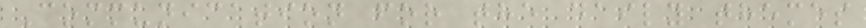Communication for the daily themes
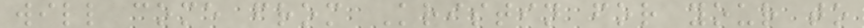will come from Kristin for your to
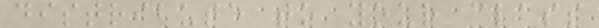distribute to your class
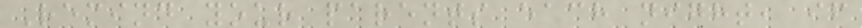Remind your parents each night, if
